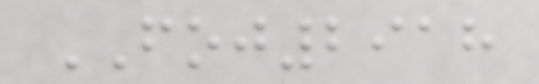FOJ2918
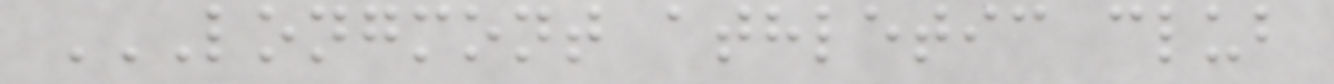LONGMONT ATHLETIC CLUB
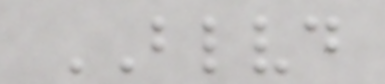BLVD
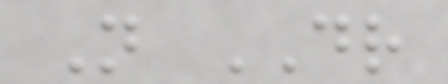N DR
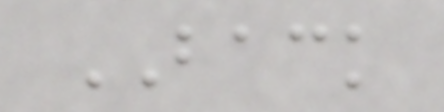BACK
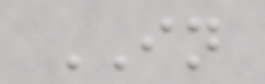IN
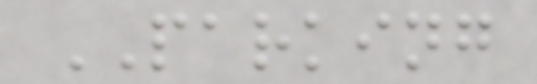PARKING
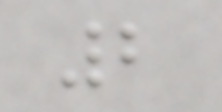2
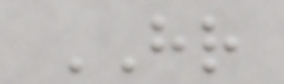HR
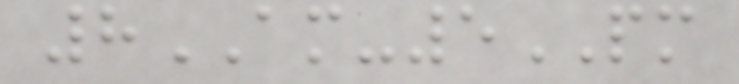8AM-5PM
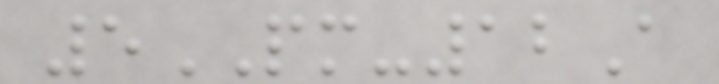5PM-12A
